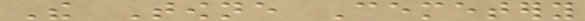The Towne Cemetery
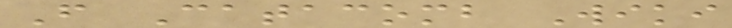From Catacomb Wiki
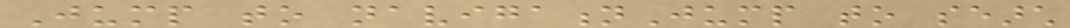Jump to navigationJump to search
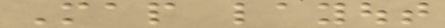Map layout
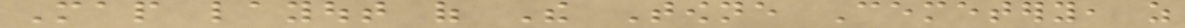Map layout of The Towne Cemetery, as
